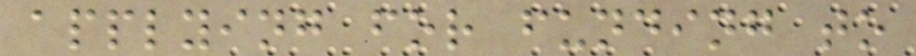applying for funding to
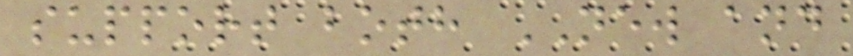support both NEW and
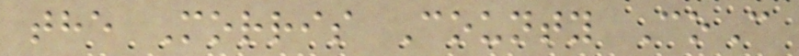the Morris County CoC
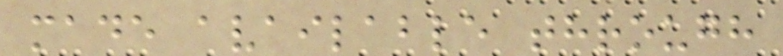made available through
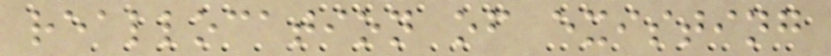reallocation of existing
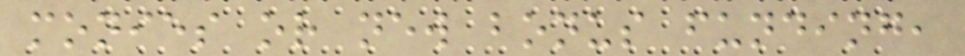monies or new bonus funding,
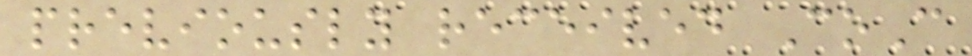previously received CoC
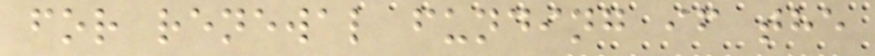for renewal funding if the
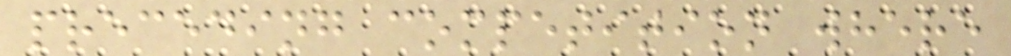preceding competition where
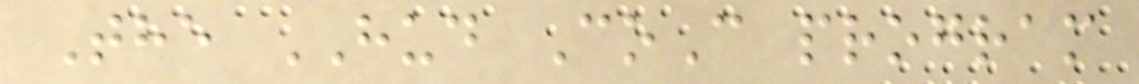The HUD CoC program
